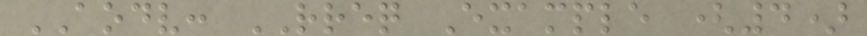AODV: RREQ Example (4)
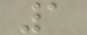1
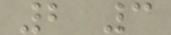2 3
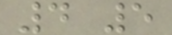4 5
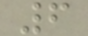6
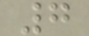7
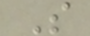S
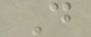D
